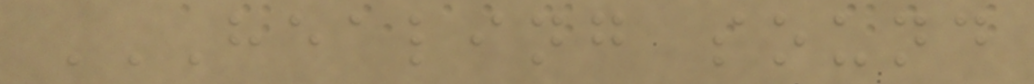HEALING SOUND
